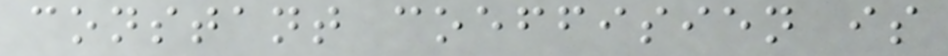constant coeffisien is
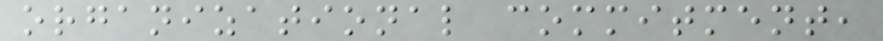organizational commitment,
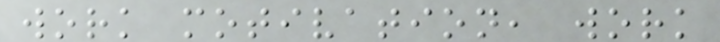work motivation, work
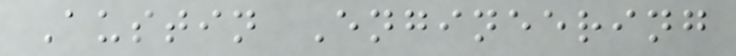Austin Engineering
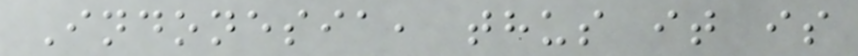Indonesia, thus it is
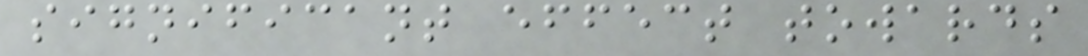significant effect towards
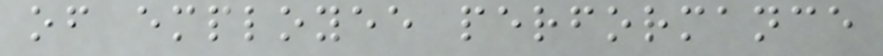of employee performance
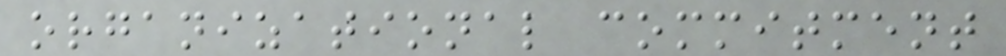organizational commitment
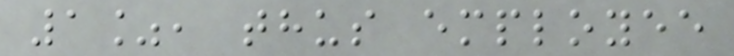1%, thus employee
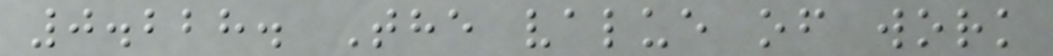0.228. The value of work
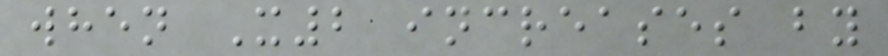when X2 increases by
